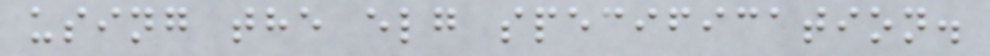using the elg specification.
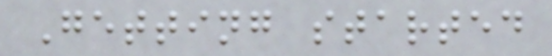Getting started
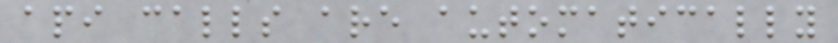api calls are automatically
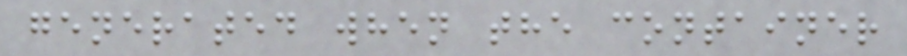generated when the container
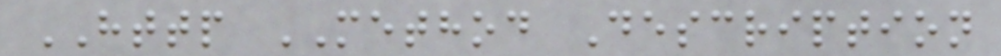HTTP METHOD Description
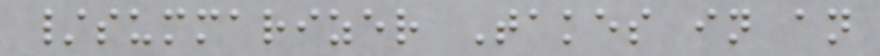/summarizer Takes in an
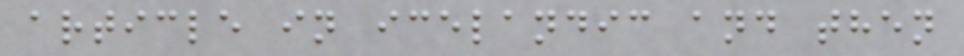article in icelandic and then
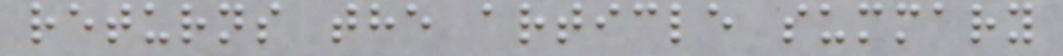returns the article summary
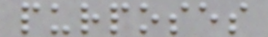purposes
